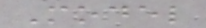Model
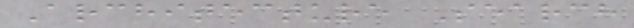Architecture Search
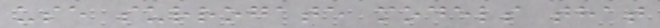use surrogate models that
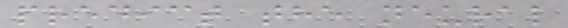predict the neural
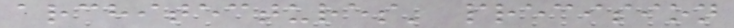architectures' precision
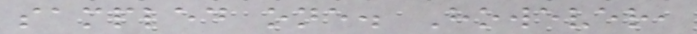sampled one. However,
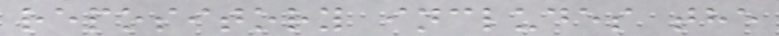repository includes the
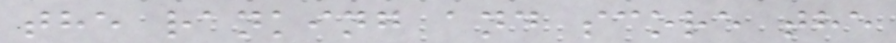the ranking and score the
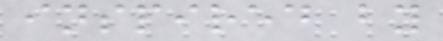inspired by
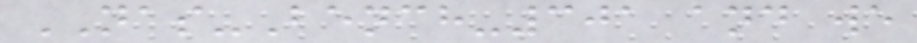NAS-Bench-301 and we
